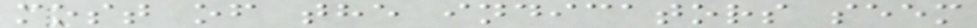most of the indicators seem
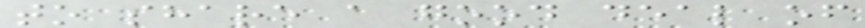to share a good deal of
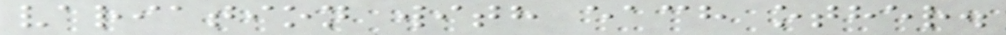variation with each other.
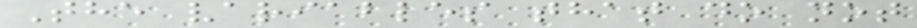The variables that do not
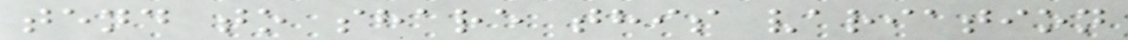tend to share this variation
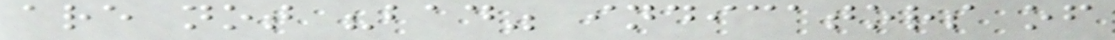are not "bad" indicators of
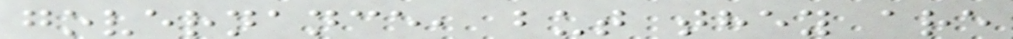governance, but they are
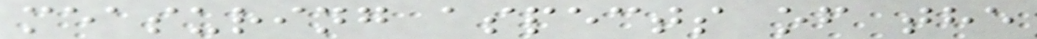measuring aspects of the
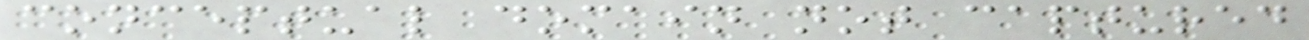conceptual domain not captured
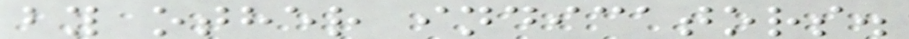by other indicators.
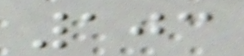103
